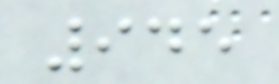945
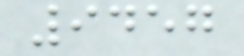9457
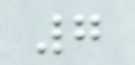7
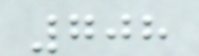708
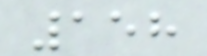158
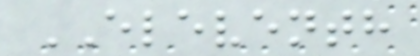ELEVENTH
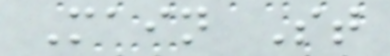Main St
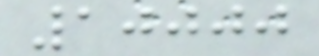10000
